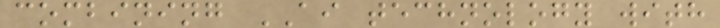combining AI technology with
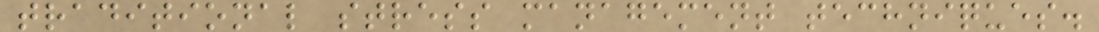traditional stress management techniques.
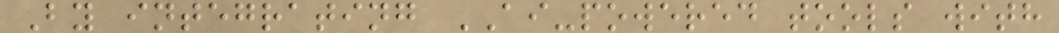By integrating AI-powered tools with
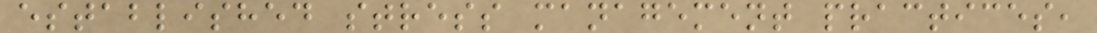established stress management practices,
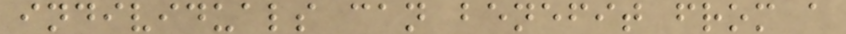individuals can benefit from a
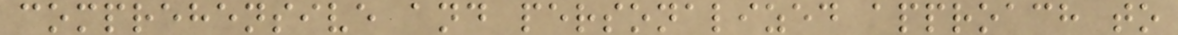comprehensive and personalized approach to
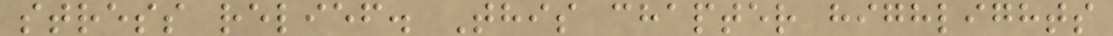stress relief. This chapter highlights
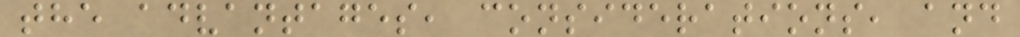the advantages, considerations, and
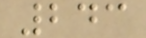243
